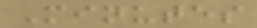Minutes
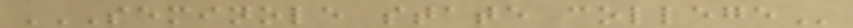SEMINOLE STATE COLLEGE
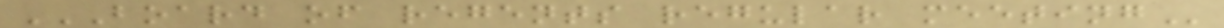BOARD OF REGENTS REGULAR MEETING
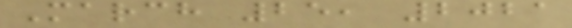March 25, 2021
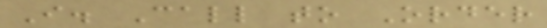I. Call to Order
